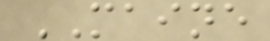MAINE
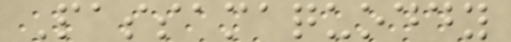Passamaquoddy
